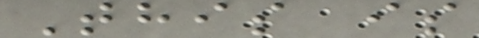This is
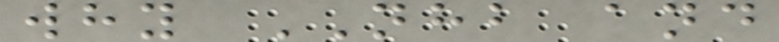why NHB and
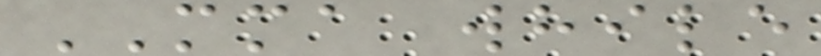MMA while
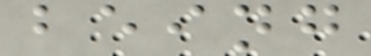being
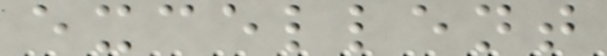excellent
